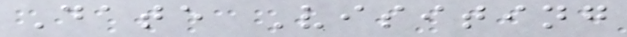Date Visiting
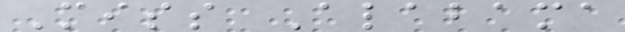Miss Alabama
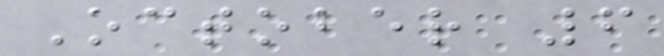October 6
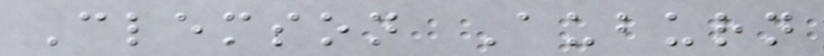Clemson Auburn
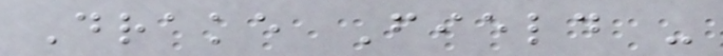Drake Field -
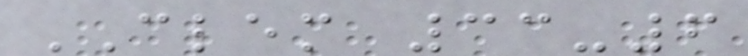CLEM 33-6
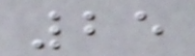25
